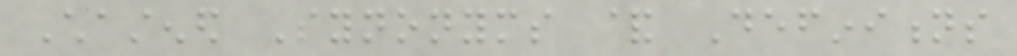Chastened Synonyms & Definitions
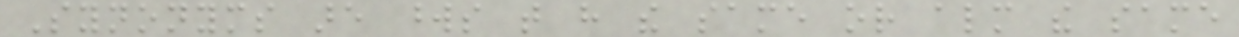Synonyms are words that have the same or almost the same
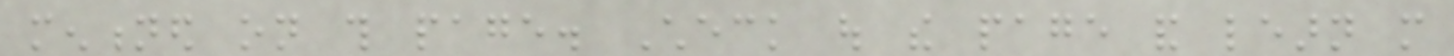mentioned on this page. Check out the page and learn more
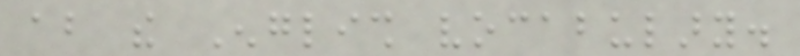about the English vocabulary.
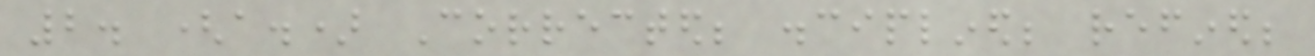2. (a.) Corrected; disciplined; refined;
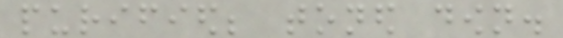purified; toned down.
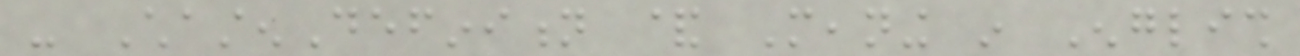- ChastenDefinition & Meaning in English
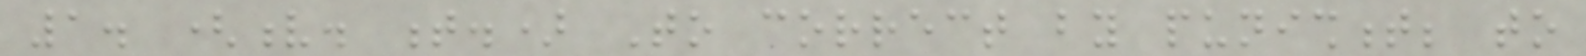1. (v. t.) To correct by punishment; to
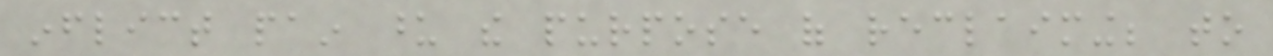inflict pain upon the purpose of reclaiming; to
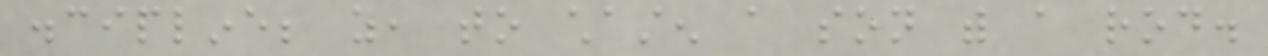discipline; as, to chasten a son with a rod.
